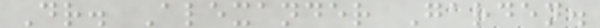Dr. Alexander Garden.
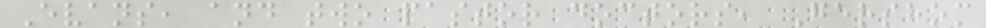Evans, and two pastor doctors, Gershom
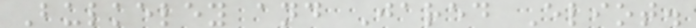Bulkeley and Jared Eliot.
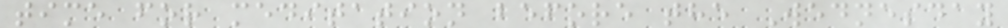time for meditation before the Wednesday
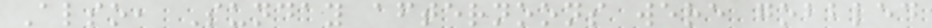Also, Sunday afternoons were gobbled
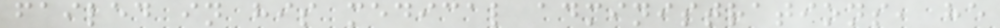failed in his medical administrations, he
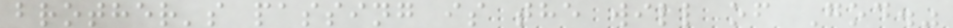brother's passing is the will of God."
